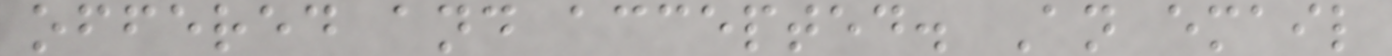offered and accepted. An email
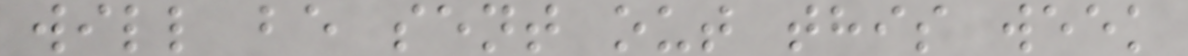will be sent out this week
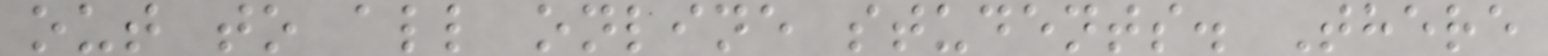out to all online students. There
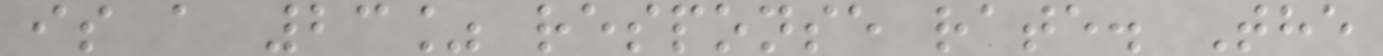is a 23% response rate. The
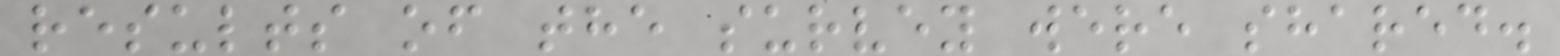results of the survey were shared.
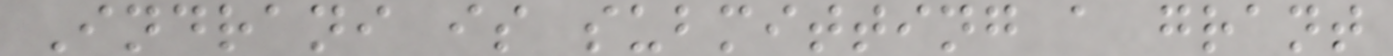Indrani is submitting a grant
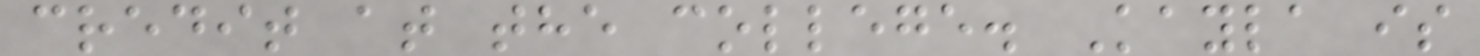credit at the college. Kayla is
